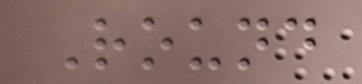Round
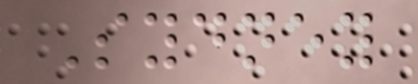Sydney
